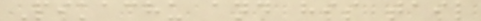Pikachu and his tail
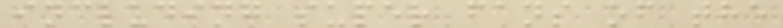including super fans of the
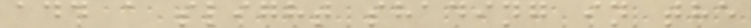add a slight shading in the
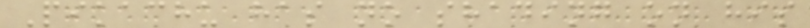Pikachu has no shading on his
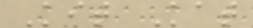Kit Kat
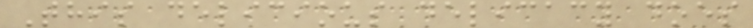This delicious delicacy does
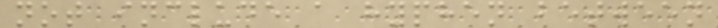not include a hyphen between
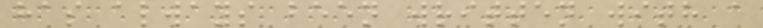has always been written with a
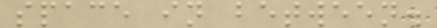space in between.
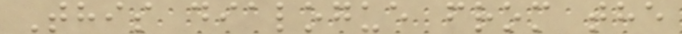This dialogue from the
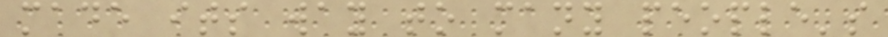made its way to many people's
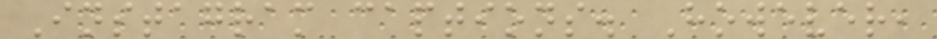Instagram captions. However,
